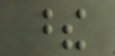these
